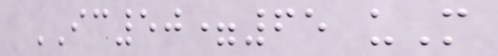IC50=65 uM
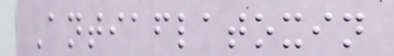Antiaflatoxin
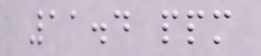11.4 ppm
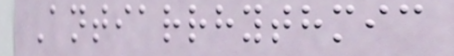Antiarrhythmic
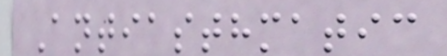Antiasthmatic
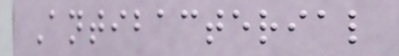Antibacterial
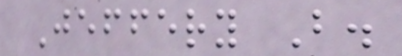Jeffery B.
